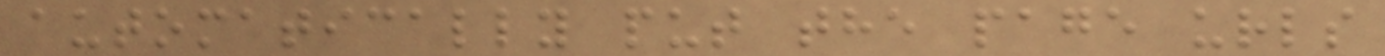automatically put the page urls
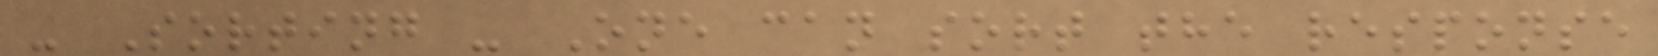- Sorting - One can sort the response
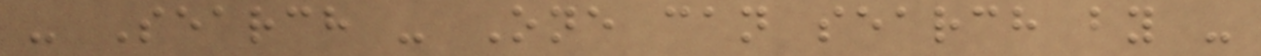- Search - One can search by -
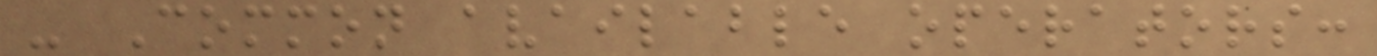- Common available operators:
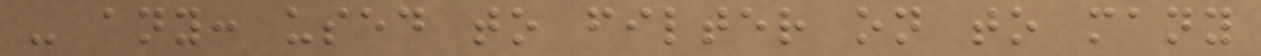- any: used to filter on to many
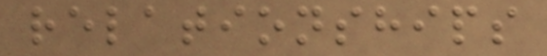relationships
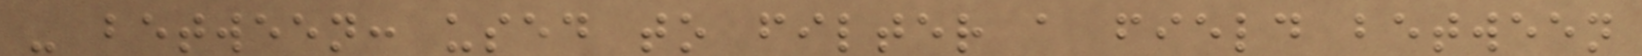- between: used to filter a field between
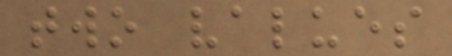two values
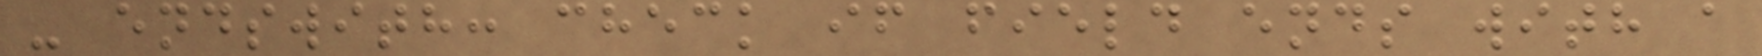- endswith: check if field ends with a
